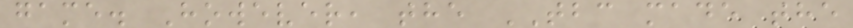game. However, the TBC made the
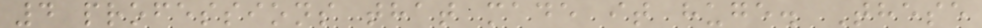4 professions that made it huge. These
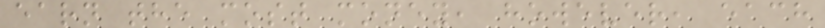earn the most money, however, each
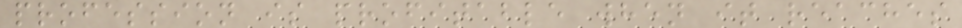profession is profitable when it reaches
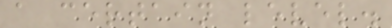a certain level.
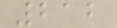212
